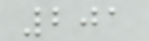201
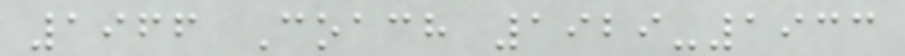1966 Coach 1929-1933
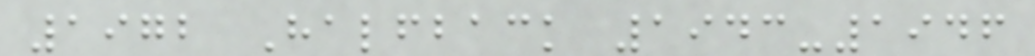1972 Halfback 1943-1946
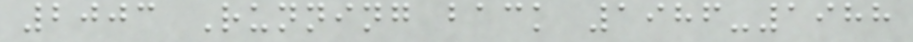2003 Running back 1986-1988
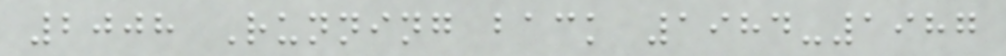2008 Running back 1984-1987
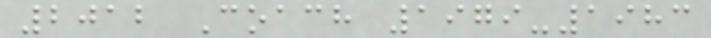2012 Coach 1979-1983
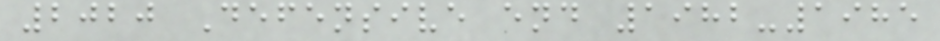2020 Defensive end 1982-1985
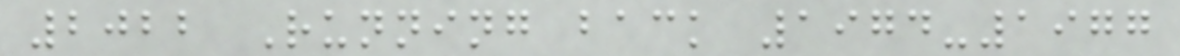2022 Running back 1974-1977
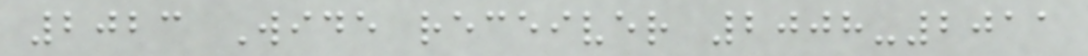2023 Wide receiver 2008-2011
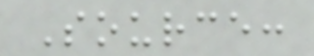Source:
